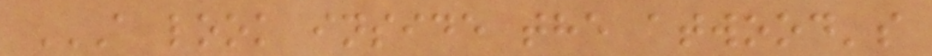A LOOK INSIDE THE ATWOOD'S
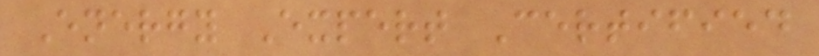Energy Expert Certified
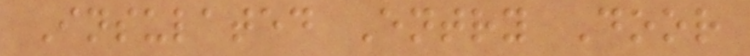Insulated Entry Door
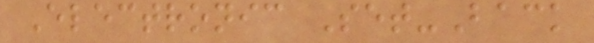Electronic Set-Back
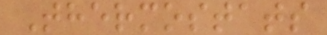Thermostats
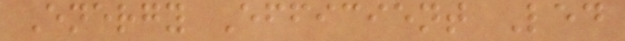Energy Efficient Led
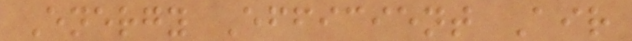Energy Efficient Air
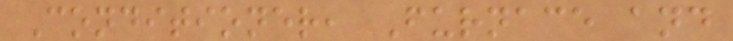Conditioner, Furnace and
